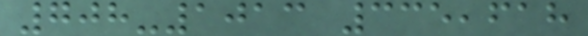708-1013 335,618
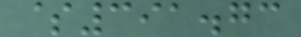$391.73
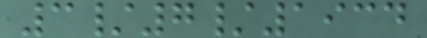3/7/1934
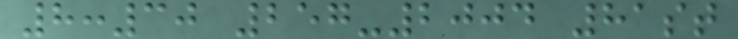8:30 257-2004 81st
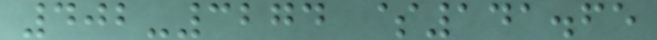402-3274 $141.65
